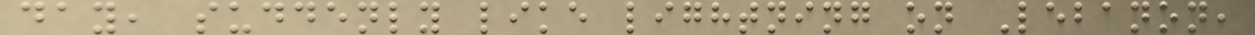day, suddenly like lightning on Lebanon,
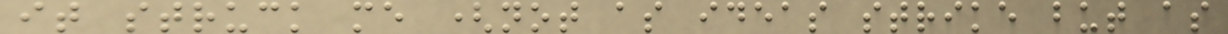it struck me (not as ideas strike but as
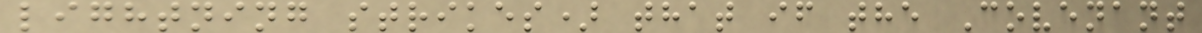lightning strikes) that if the Covenant
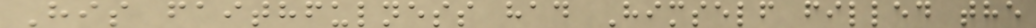His faithfulness had Himself filled the
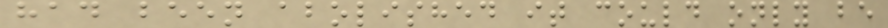had been abolished it could only be
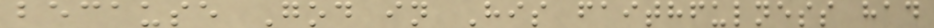because God in His faithfulness had
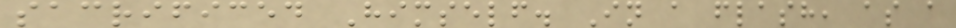sacrificed Himself. In a flash, as a
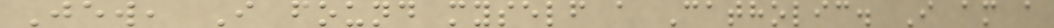Jew, I found myself a Catholic. I am a
